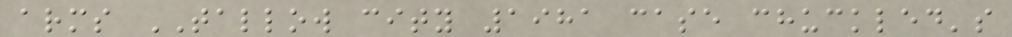arms TALLOW city 1981 case chuckled's
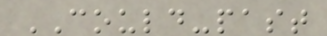COULD-past
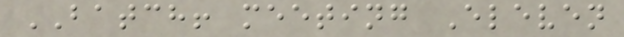BATCH! meeting Eleven
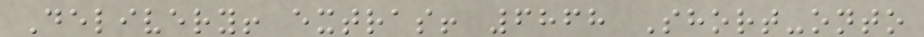Delivery! extras! 6868 Short-onto
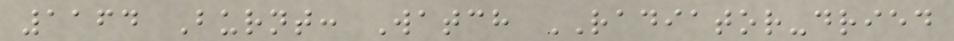1164 Burnt: Watch RADIATOR-dried
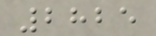2825
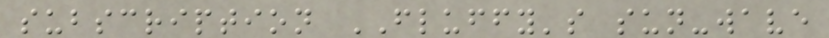subscription FLUFFY's sun-wave
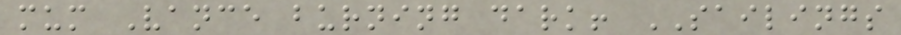mum Vance burning dark! SAILINGS
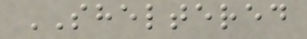SHELTERED
